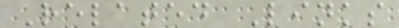Related Links
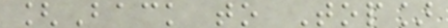[Back to Top]
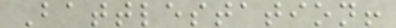Battlestation!
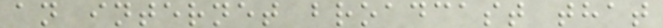an internet broadcast that
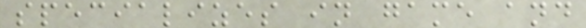specializes in game and
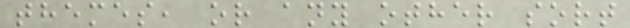themes, or any other sort
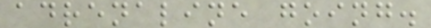adrenaline going.
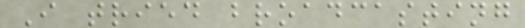I tried broadcasting
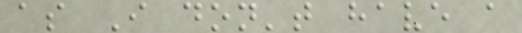as I don't have a
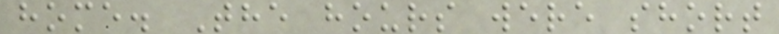home. The hours were short
